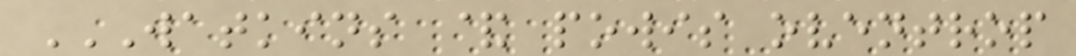WATKINS & POWIS OVENTROP
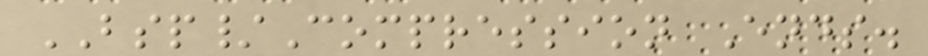BSP/Compression Ends.
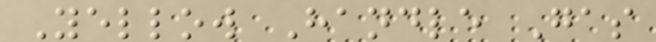Yellow Handle Gas
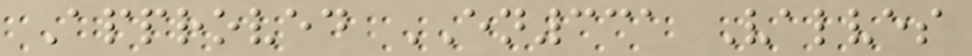Approved EN331 Valves
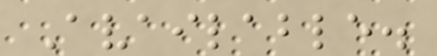Available.
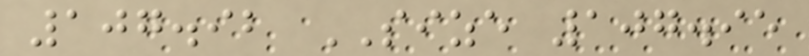107.92 SIZE 107.95
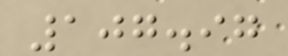107.97
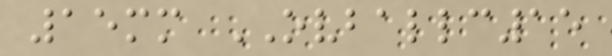15mm OVBALLC15
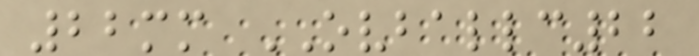22mm OVBALLC22
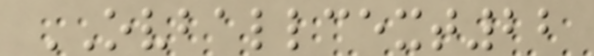OVBALLCEXT22
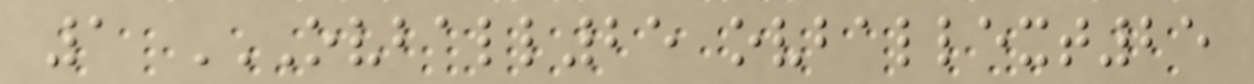1 OVBALL25 OVBALLEXT25
